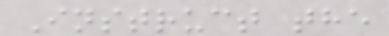Instruct the
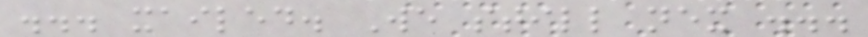... xailed. We still nex ...
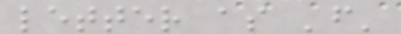letter as 'f'
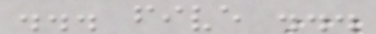... five ...
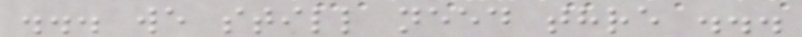... we still need thre ...
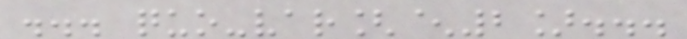... quo-var[^2]...
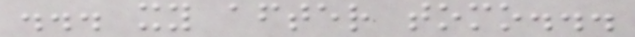... xy after tomo...
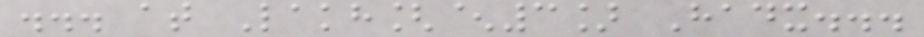... at Lakh[^3] Hadx...
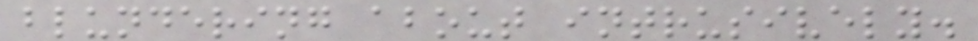blundering about intrusively.
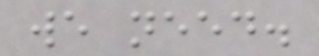we need.
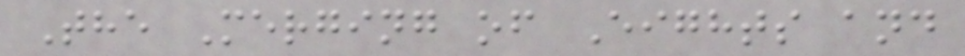The Merging of Eights and
